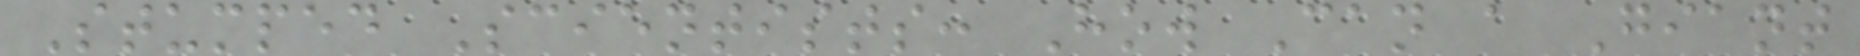Stumped Scientists: How Can a Giant
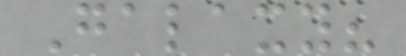Galaxy?
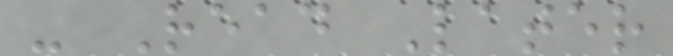- Read Later
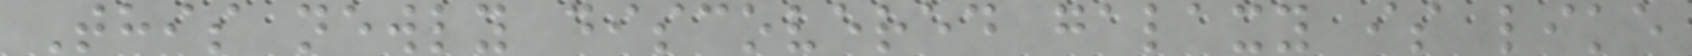This newly discovered galaxy is like
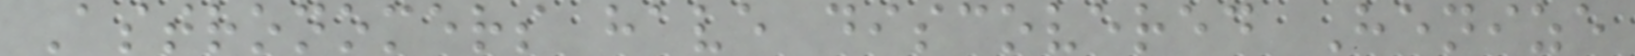Astronomers have discovered Henize
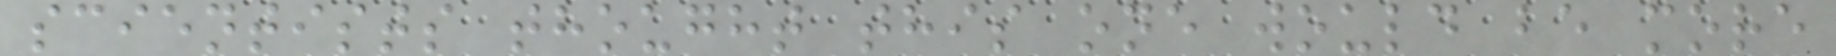scientists thought this one would be more
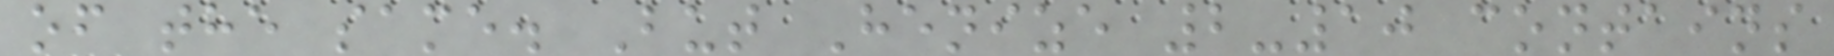of the same. But Henize 2-10 contains
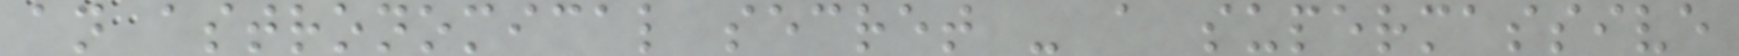an astronomical secret - a supermassive
